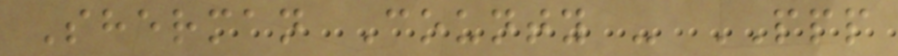Sherman County - PPP
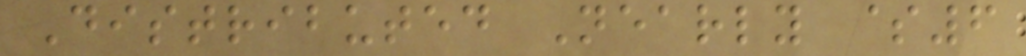Distributed Nearly $6
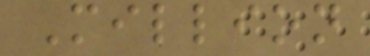Million
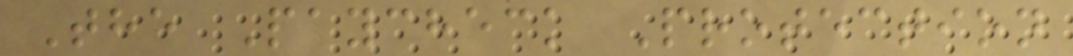The Paycheck Protection
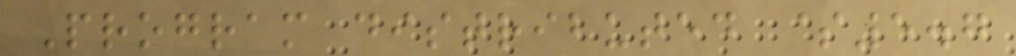Program distributed $5.7
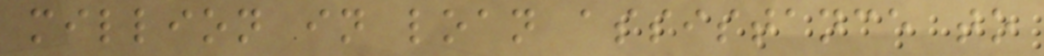million in loan assistance to
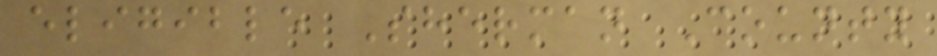eligible Sherman County
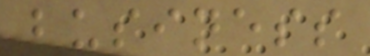business
